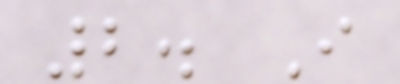2. I
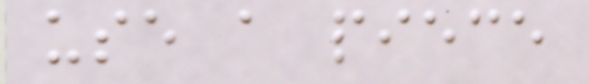use a piece
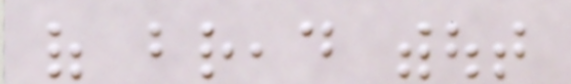of bread without
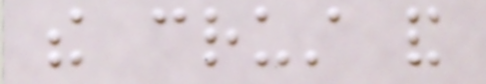the crust and
